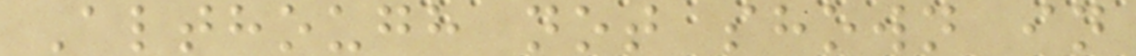Although not shown in
